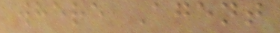where Agent
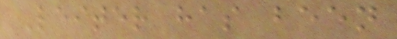Leiter has been
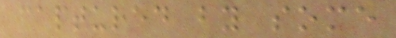captured by some
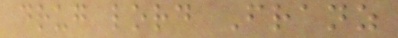drug lord Franz
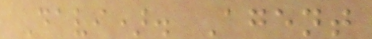Davi). Agent
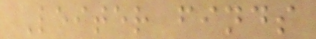Leiter finds
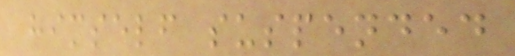himself suspended
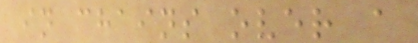in chains over a
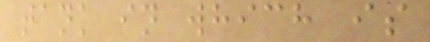tank in which is
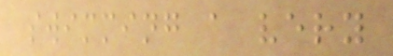swimming a very
